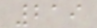219
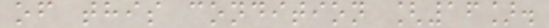of this condition [16].
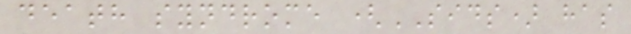death syndrome (SIDS) has
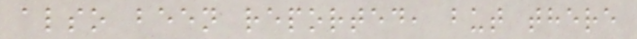also been reported, but there
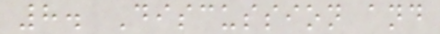8. Discussion and
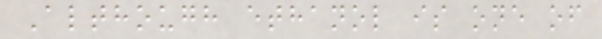Although ethanol is one of
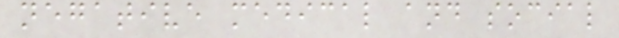negative medical and social
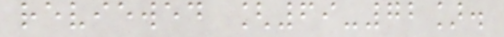reviewed [69-72].
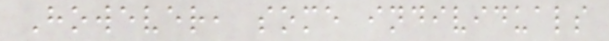However, some individuals
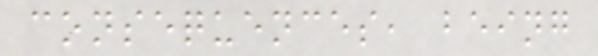consequences, being
